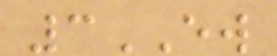3EW
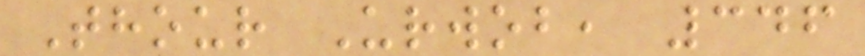Thour Urwob, 346
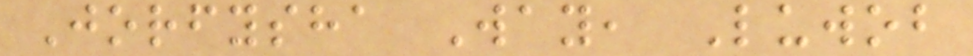Jorfysha Way, Luwob
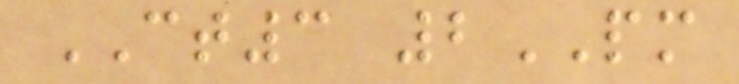CT3 2PM
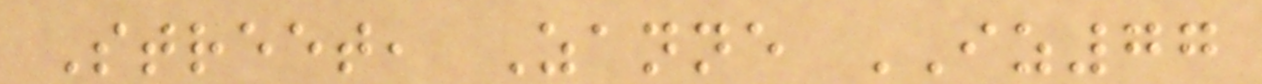Street, Zanne IZ77
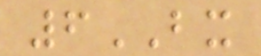6BX
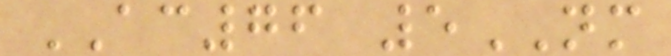AC76 5NM
